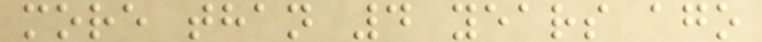more than 4 years ago
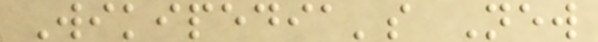Wikipedia's New
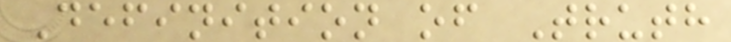Definition of Truth
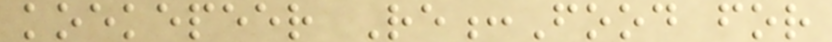koekepeer Re:Food for
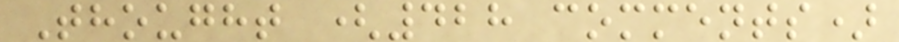Thought (428 comments)
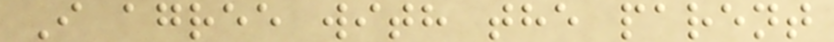I agree with the parent
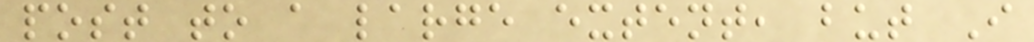post to a large extent, but I
